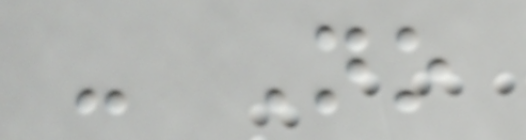- No
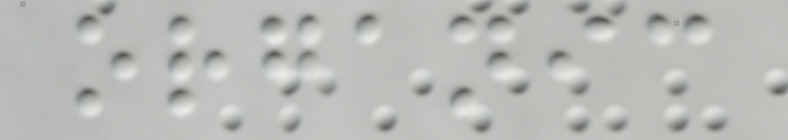organic
